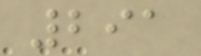291
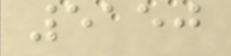5150
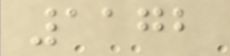1172
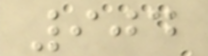904
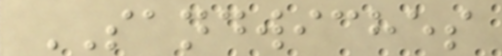SANDWICHES
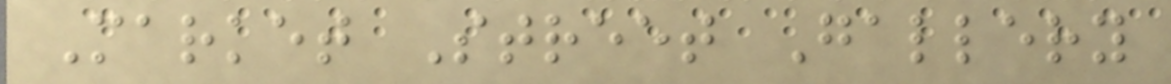Market Street Gallery
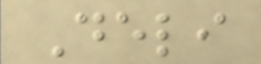Deli
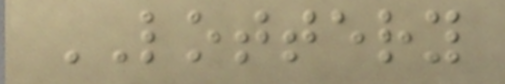LOTTERY
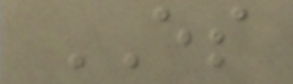ES
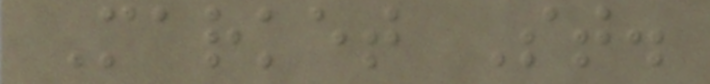Market St.
